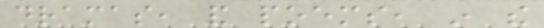dramas, and poems, in the
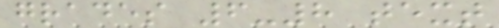grades 6-8 text
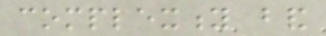complexity band
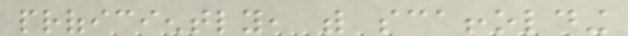proficiently, with scaffolding
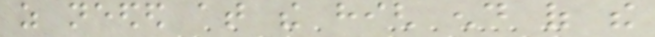as needed at the high end of the
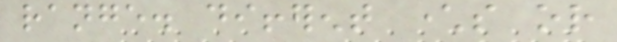range. different characters or
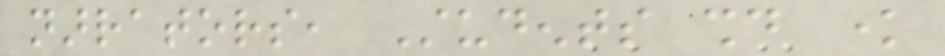narrators, Students should know
